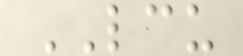LCU
